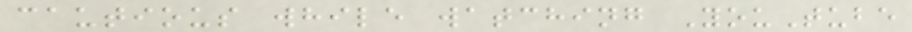cautious while watching YouTube
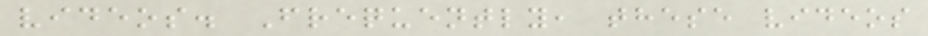videos. Frequently, these videos
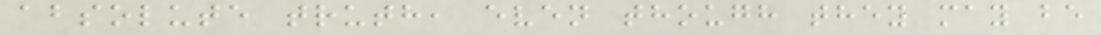absolute truth, even though they may be
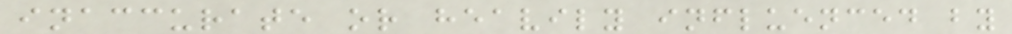inaccurate or heavily influenced by
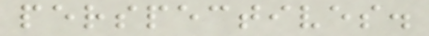perspectives.
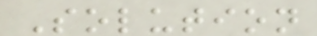Solution
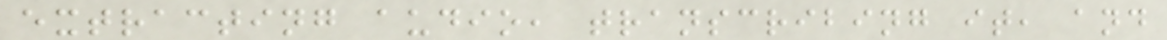extracting audio, transcribing it, and
